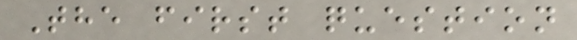The first question
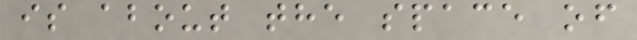is about the space of
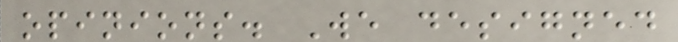opinions. We designed
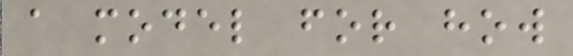a model for how
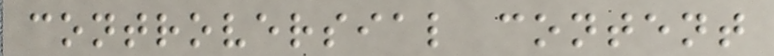controversial content
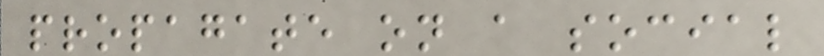propagate on a social
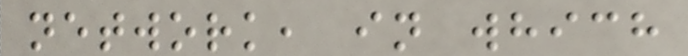network, in which
